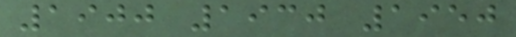1900 1930 1950
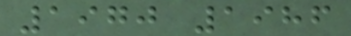1970 1986
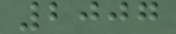2007
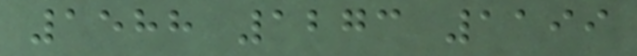1588 1273 1199
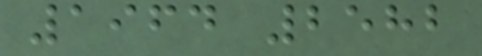1964 2582
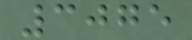3075
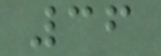36
